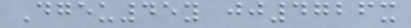Dgeu45y jj4726x
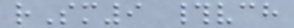rSm9 #vch
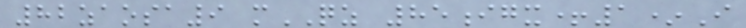82zaosa9 mQZ 85igx+1*I
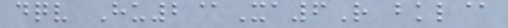dqv Hu2@Xa6R bkl@
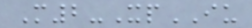M2-XpIU
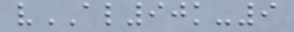vAL90k-9
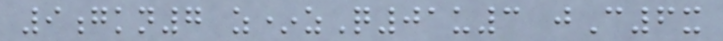9gkn7 z*zQ01u3 jC6x
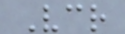Vcr
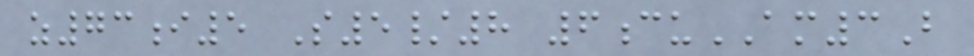z73i5 S5/8 6cuAM3B
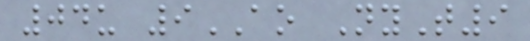04u 9AO NyT9
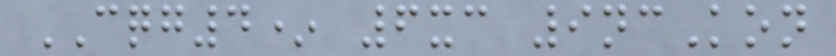CQG4* 6xc 9ncKon
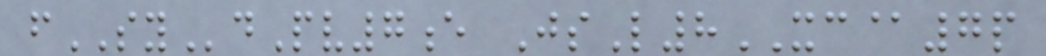fSYdPv7e JsL8XC@7p
